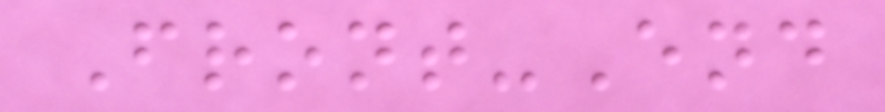Front-End
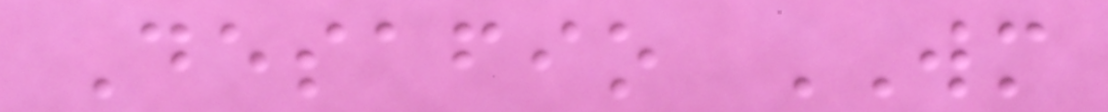Desafio WM
